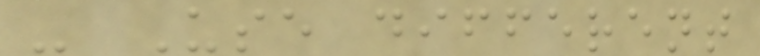- Use different
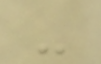-
